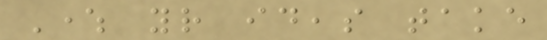Where your ideas take
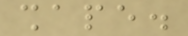shape.
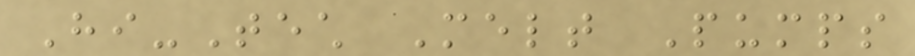Hi-Tech Melt Pumps
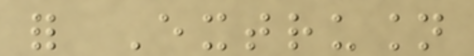for Extrusion
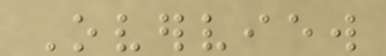Overview
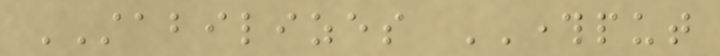STABILIZES THROUGHPUT
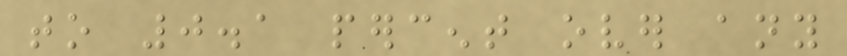to 0.1 percent over any
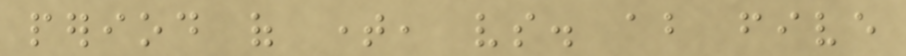period of time, vs. about five
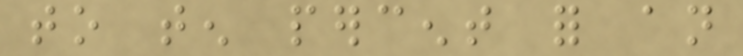to ten percent for an
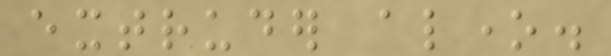extruder alone.
